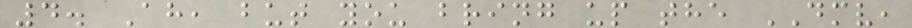4. Ah, but you bring up the DMV,
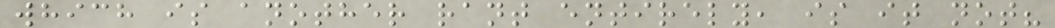which is another rant entirely, is it not?
